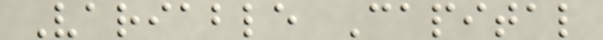Variable Capital
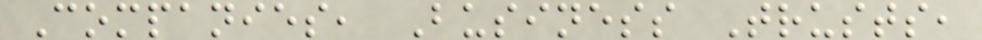Companies, Business Trusts,
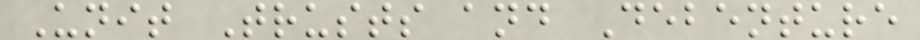Unit Trusts and Debenture
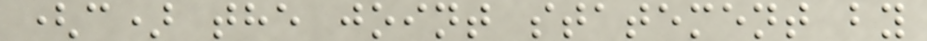(c) the joint statement by
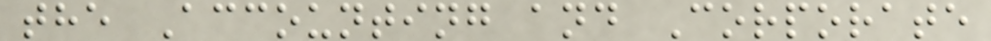the Accounting and Corporate
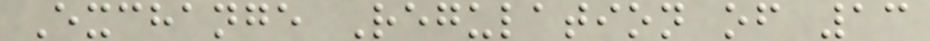Exchange Regulation of 13
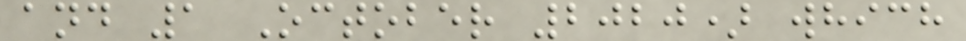and 1 October 2020) which
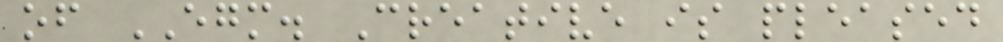of EGM. Creative is pleased
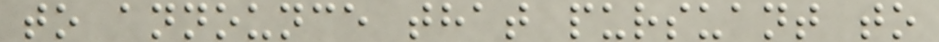to announce that pursuant to
